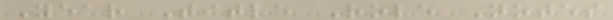Year Title Role Notes
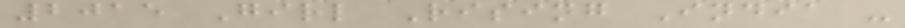2015 Girl Rising India -
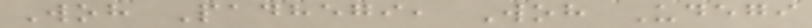Woh Padhegi, Woh Udegi
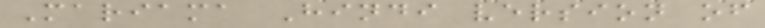Mariama Hindi version of
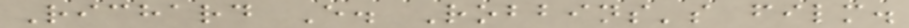Richard E. Robbins's film.
